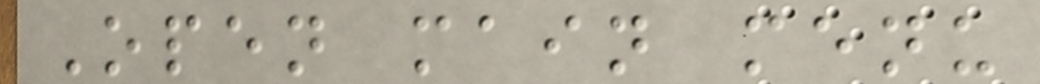Open main menu
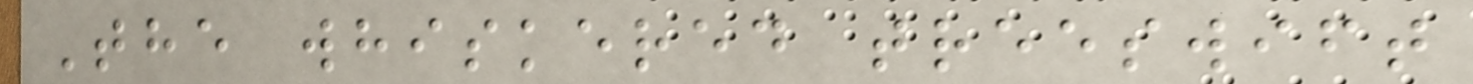The whiskered treeswift
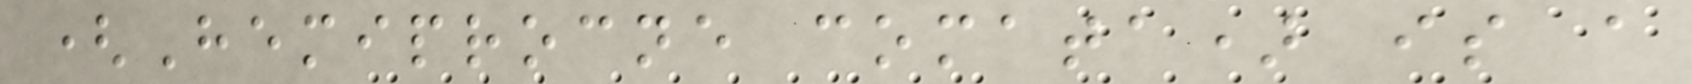(Hemiprocne comata) is a
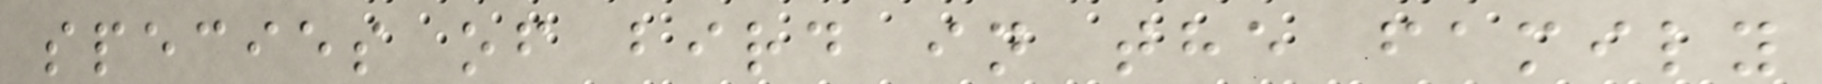species of bird in the family
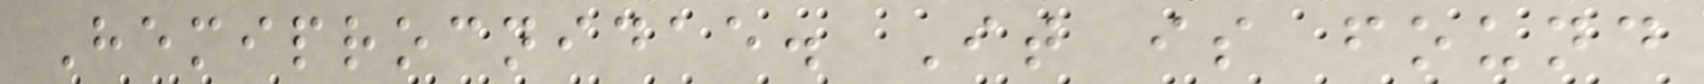Hemiprocnidae. It is found
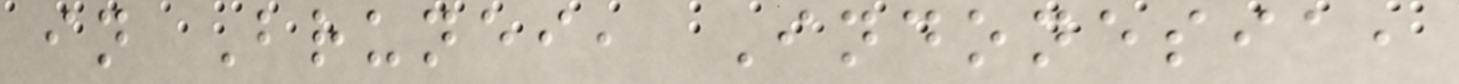in Brunei, Indonesia,
